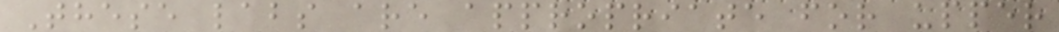These labs are appropriate for upper
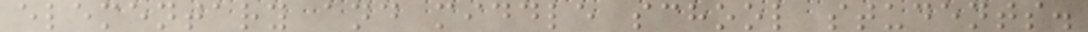elementary and middle school students.
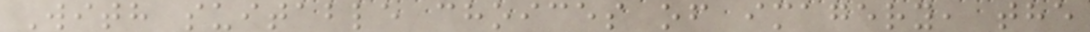With suitable choices of imagery, the
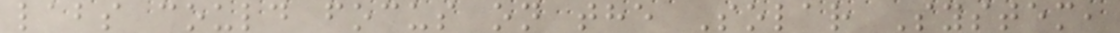labs could focus on the Solar System,
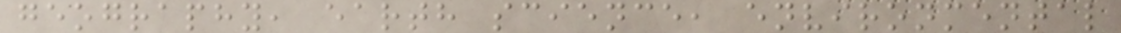geography, earth science, environmental
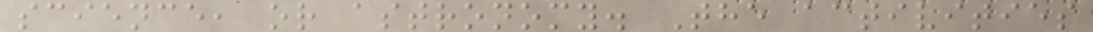science, or astronomy. The activities
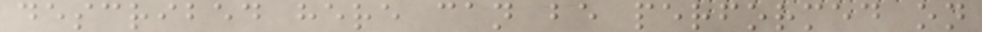described here can be performed on
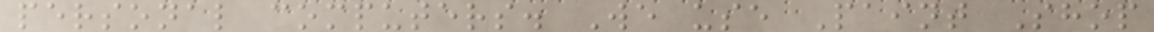personal computers. We use Paint Shop
